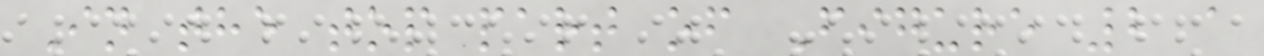In the top part of Figure 2 a
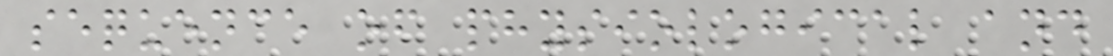sequence of physiological and
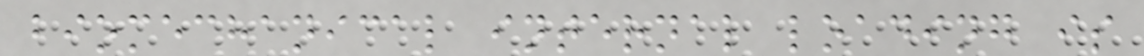biomechanical internal loading is
